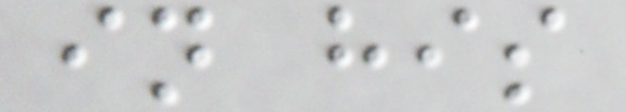in his
